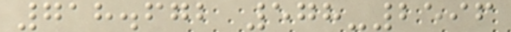718.672 578-2596
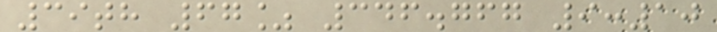39th 67% 346.767 9:10
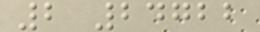2 24722
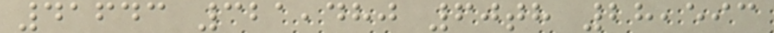41643 321,480 60th 28,593
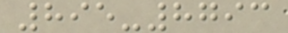895-8793
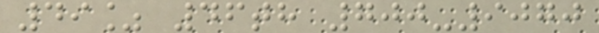49% 46th 700-9070
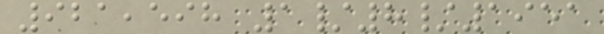921,598 1/8/1951
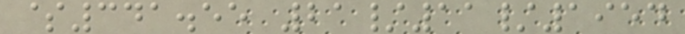$341.55 21/11/1954
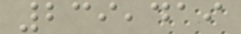239,419
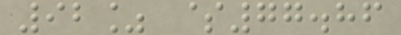92% $77.86
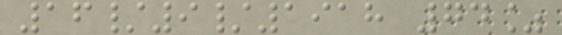16/9/1918 74%
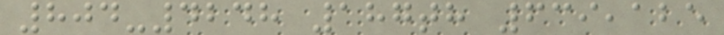804-4248 187th 639,125
